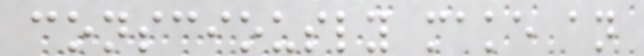consciously make an
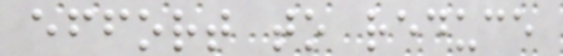effort to reduce
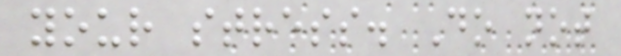your stress. Do not
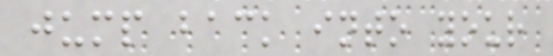jump back into your
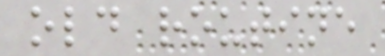old routine
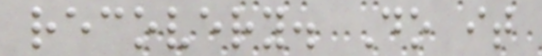recovery. Do it
